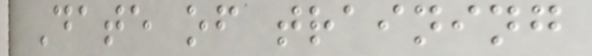Date of training
